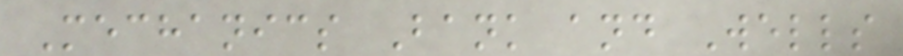Mechanics Bank and Wells
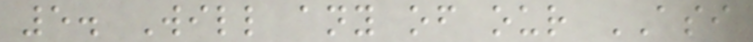5. Will any of our ASI
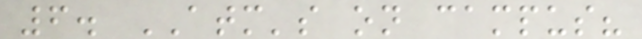6. ATM's on campus?
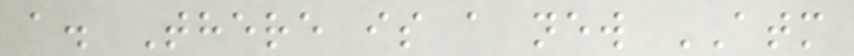a. There is a new ATM
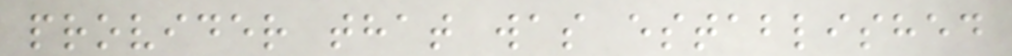provider that was established
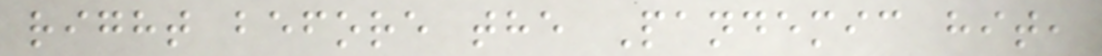right before the Pandemic hit,
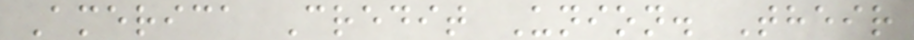America Credit Union. Their
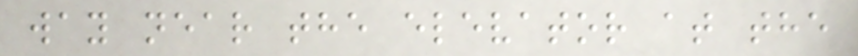way near the elevator at the
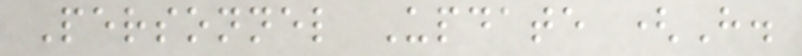Personnel Update (H.
